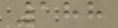188
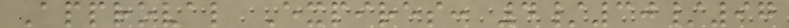Approval Expires: 4/30/97
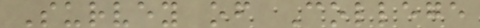Survey of College
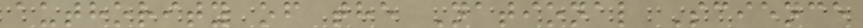authority of the National Science
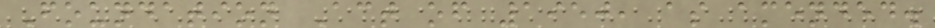Foundation Act of 1950, as amended.
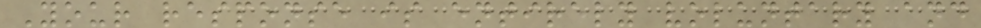Your response is entirely voluntary and
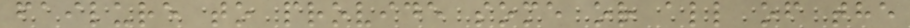failure to provide some or all of the
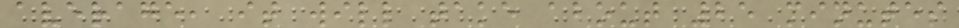average, it will take about 25 minutes
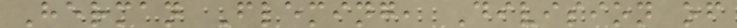Herman Fleming, Division of
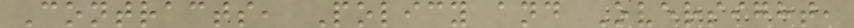Contracts, Policy and Oversight,
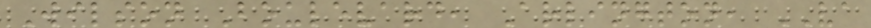Wilson Boulevard, Arlington, VA
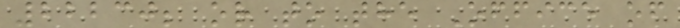22230; or to the Office of
